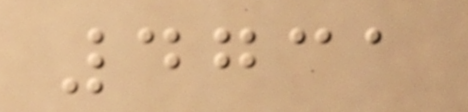4731
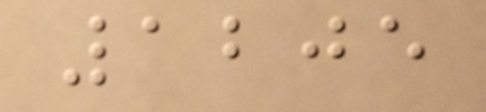1205
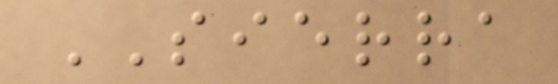SIERRA
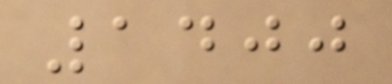1400
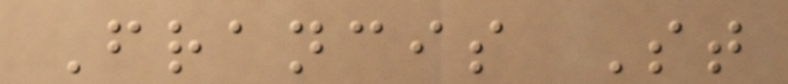Francis St
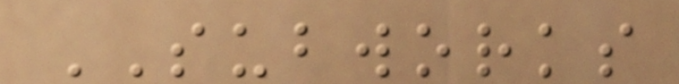SUBWORKS
